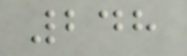248
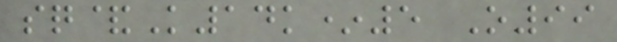sq&K14k*5 O99
